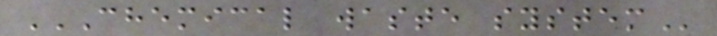CHEMICAL WASTE SYSTEM
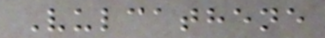Vulcathene
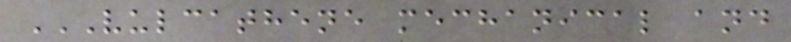VULCATHENE MECHANICAL AND
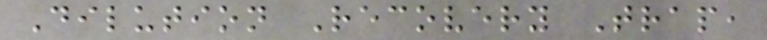Dilution Recovery Trap,
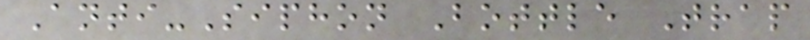Anti-Siphon Bottle Trap
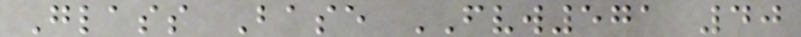Glass Base FVW571 40
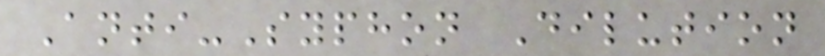Anti-Syphon Dilution
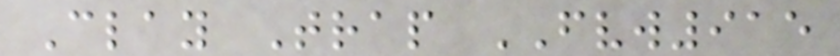Clay Trap FVW915
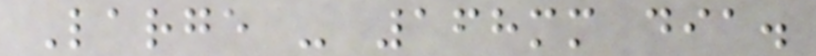Large - 168mm dia.
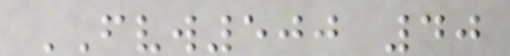FVW500 40
